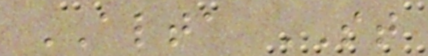ALTA ST
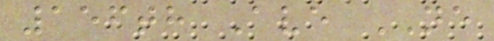156th Ave NE
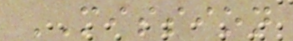MISSION
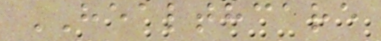HEALTHCARE
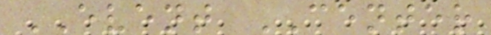EVENT CENTER
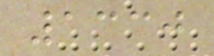1330
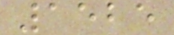1525
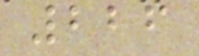226
